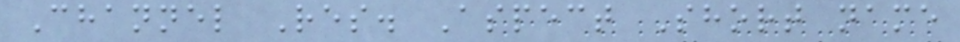Channel Res. Aspect Short name
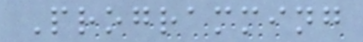Programming
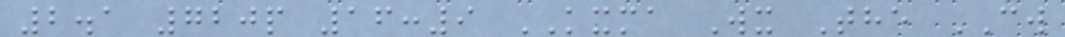2.1 720p 16:9 KXMA Wx The CW
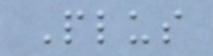Plus
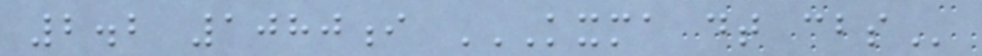2.2 1080i KXMA DT CBS
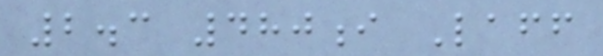2.3 480i Laff
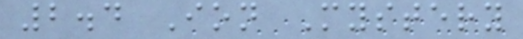2.4 Ion Mystery
